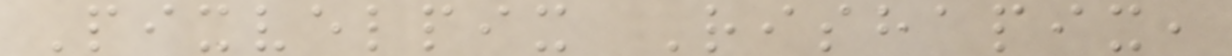Pixvelpix Rishapix,
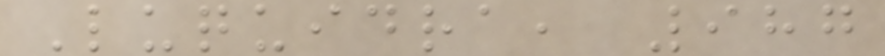Luquidra, 987
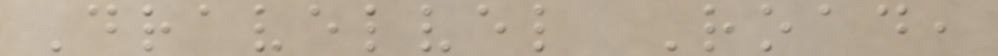Dravelvel Road,
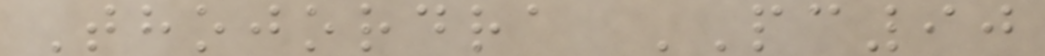Thojordra PC90
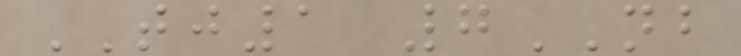TJ1 7NB
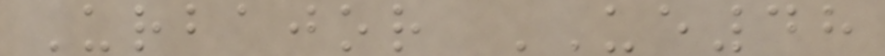Urbajor UE48
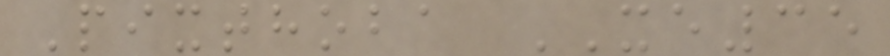Pixthoba XE35
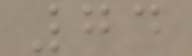74
